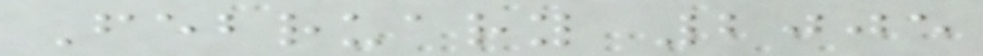February 2005
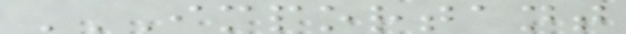IMPORTANT
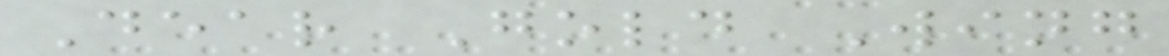Dear Gold Wing
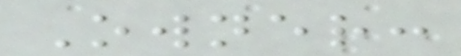Owner:
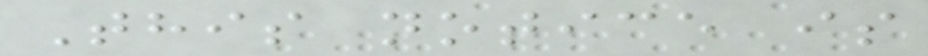This notice is
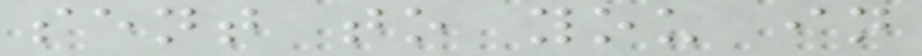sent to you in
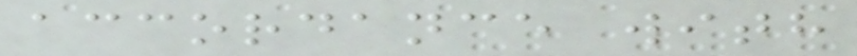accordance with
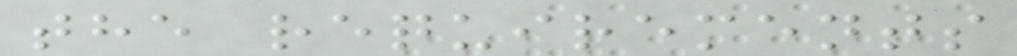the requirements
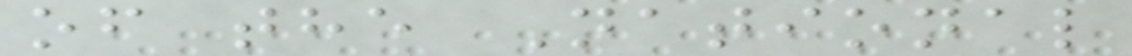of the National
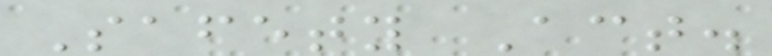Safety Act.
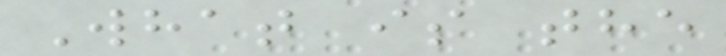What is the
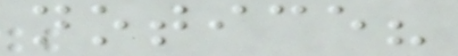notice?
